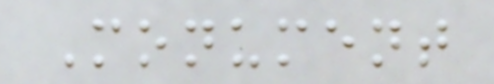Monument
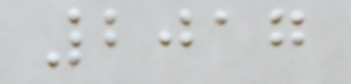2017
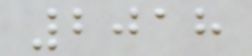2018
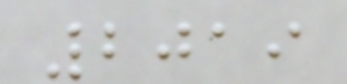2019
